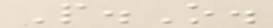P.O.
